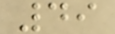49
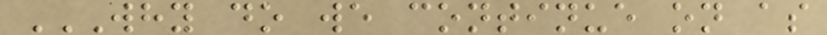WHY DO WE CONTINUE ON AS
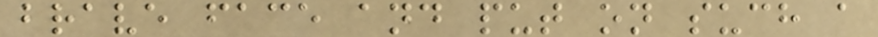brave face and put on such a
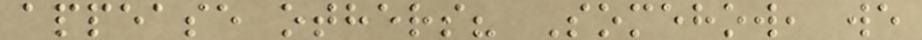appease others? Somehow, we
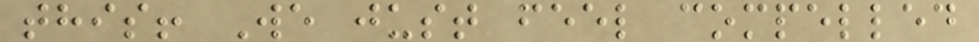this! We just feel compelled
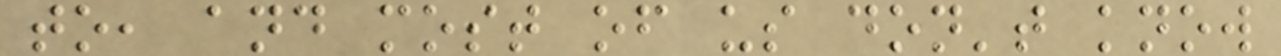to, and most of us don't know
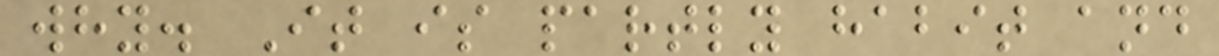why. It is partly habit and
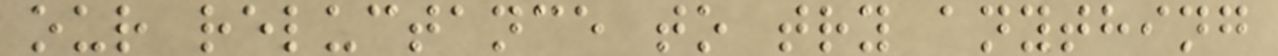our reluctance to try anything
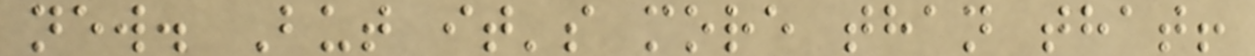new. But it's more than that!
